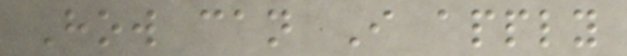How can I apply
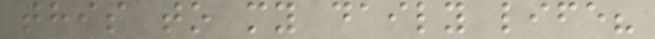this to my daily life?
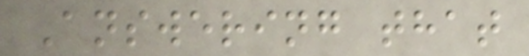Answering that
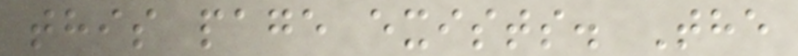this page exists. The
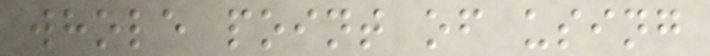whole point of using
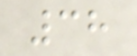38
